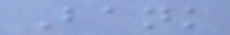Bank
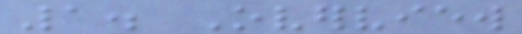1. Overview
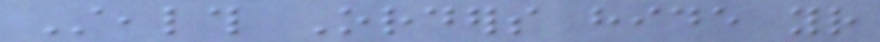Stealth Orders hide your
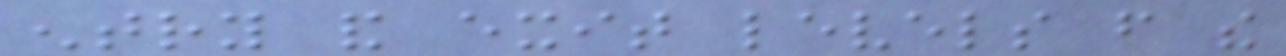entry and exit levels from the
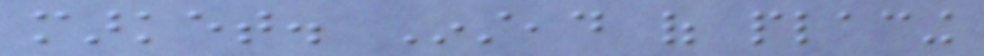market. Instead of placing
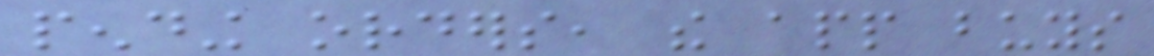pending orders, the app buys
